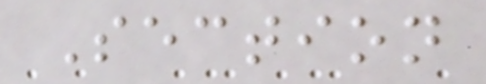Section
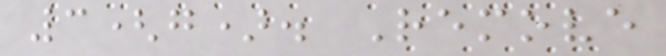3(g). Remove
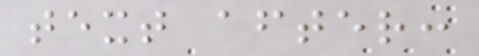text after:
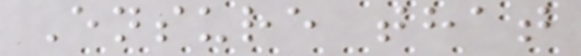Ensure that
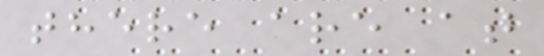there are at
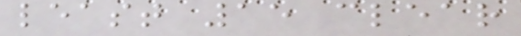least 15 clear
